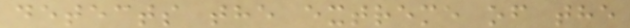detects the extreme of the
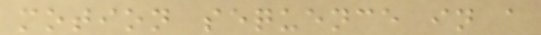motion sequence in a
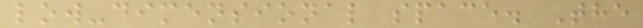low-dimensional space. The
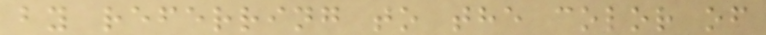by referring to the color of
